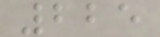225
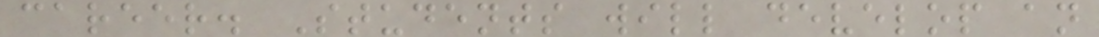career. Students will develop an
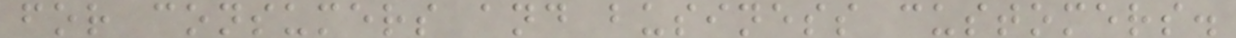for consumers and business customers.
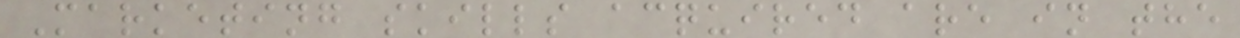Marketing skills acquired are in the
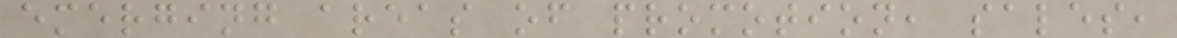emerging areas of promotion, sales,
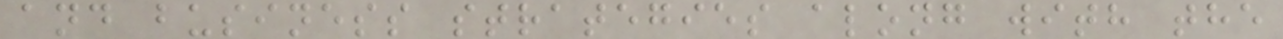and business strategies along with the
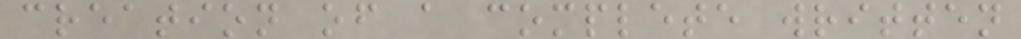creation of a complete written
